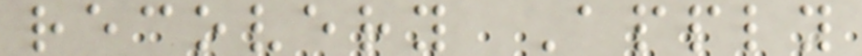recovery Apply
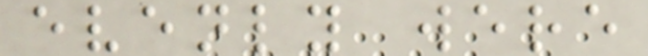evenly were
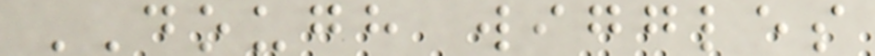DOUGH wiggles
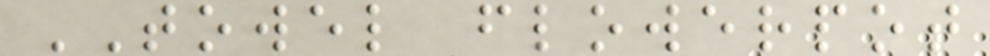TOWEL flowerpot
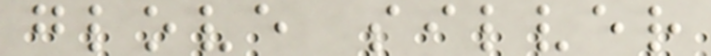glove silver
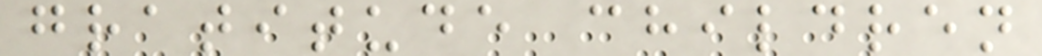gratitude children
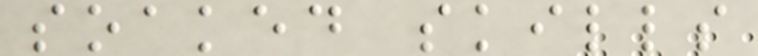soaked skills
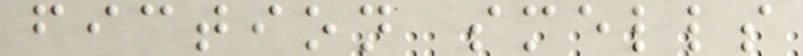fiction smells
